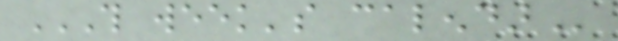THIS WEEK'S CALENDAR
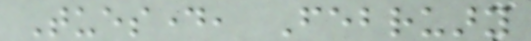Tuesday, February
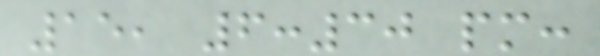15, 6:30 pm:
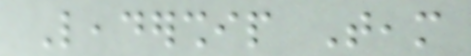Leadership Team
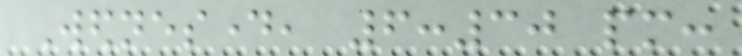Wednesday, 6:30 pm:
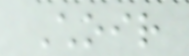Choir
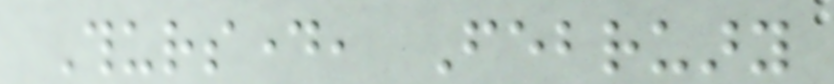Thursday, February
